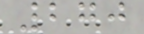270
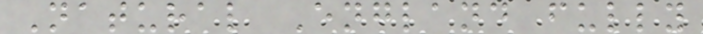Natural England fully
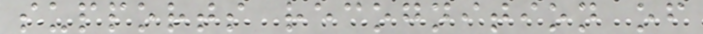supports recognition of
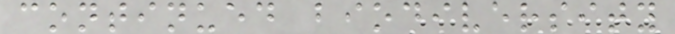continued biodiversity
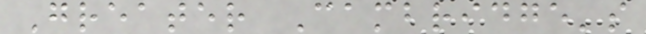Greater Cambridge's
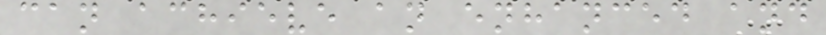can achieve an enhanced and
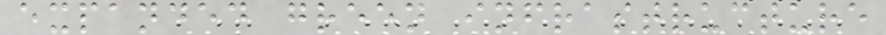expanded green infrastructure
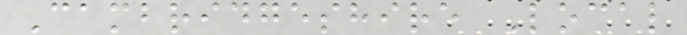Cambridgeshire Local
